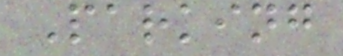Parking
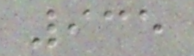935
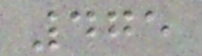475
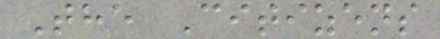The Citizens
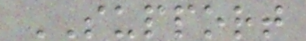SUPPORT
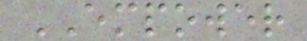EMPOWER
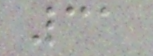31
